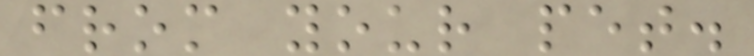from your pet.
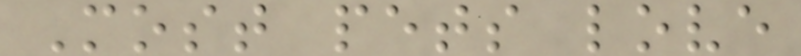Most pets love
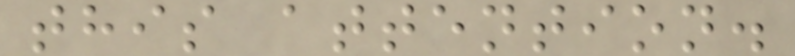this attention.
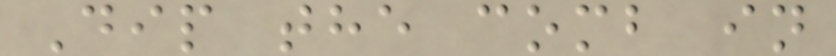Dip the comb in
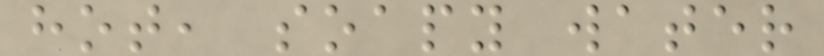hot, soapy water
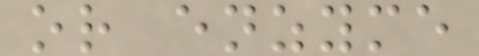or enzyme
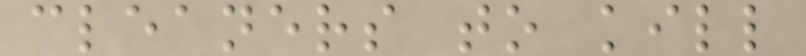cleaners to kill
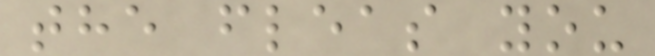the fleas you
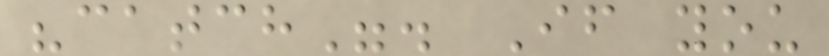"catch". If you
